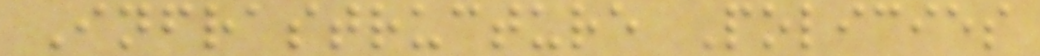Infrastructure Policies
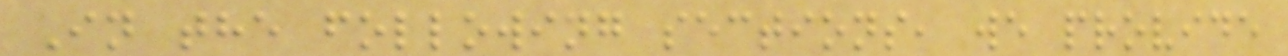In the following sections, we provide
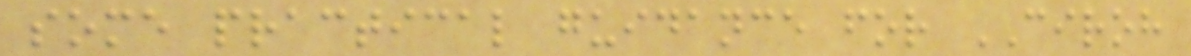some practical guidance for CIROH
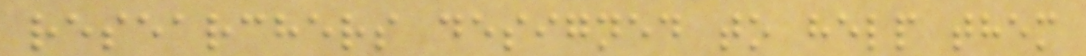researchers designed to help them
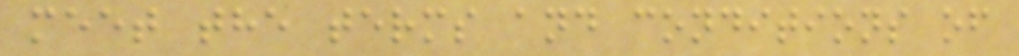meet the terms and conditions of
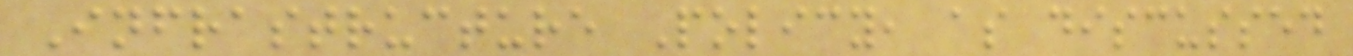Infrastructure Policy, as discussed
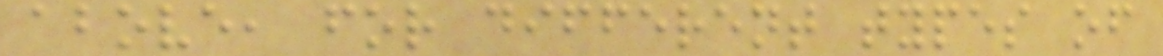above, for different types of
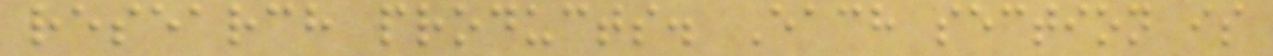research products. Each section is
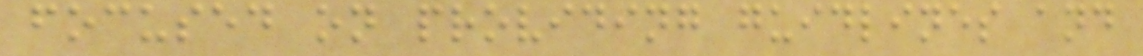focused on providing guidlines and
